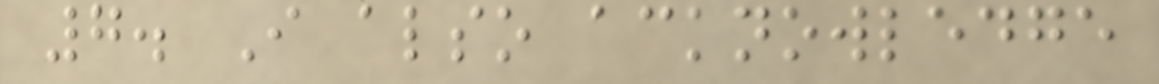7. I also acknowledge
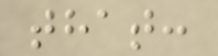that:
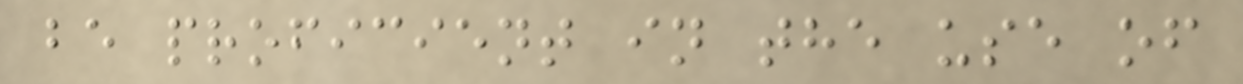be proficient in the use of
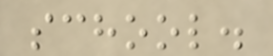school.
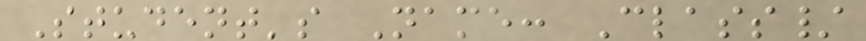Student's Name: Class/
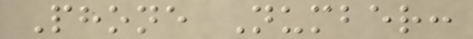Phone Number:
